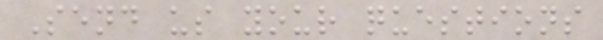Send us your questions
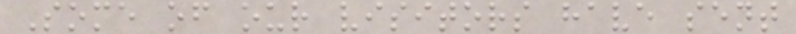Some of our visitors have sent
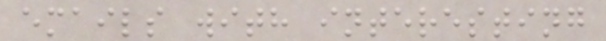emails with interesting
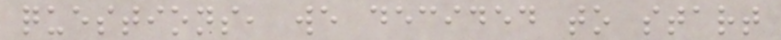questions, we decided to start
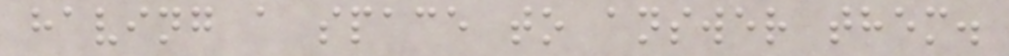having a space to answer them.
